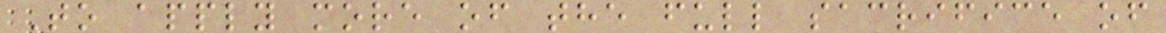To apply more of the full sacrifice of
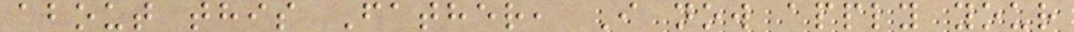about this Father, I now apply your
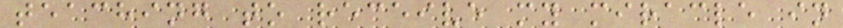teaching to receive my miracle in
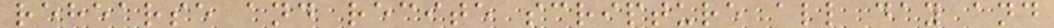rehearse and recite scripture all day and
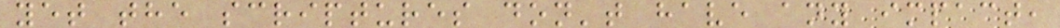yet the scriptures don't have any impact,
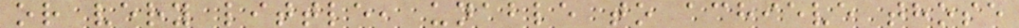or very little, unable to achieve those
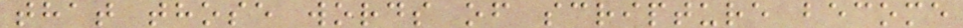that those words of scripture become
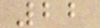22
